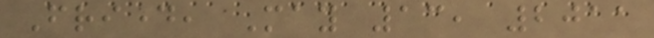Friday, May 13, 2011
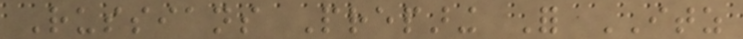Russians Preparing For ITZ
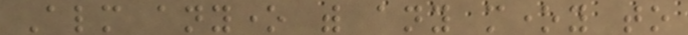Almost anyone with any money to
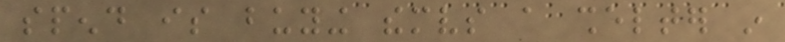spend is buying themselves a shelter in
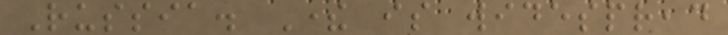Russia. There is widespread
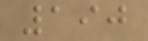190
